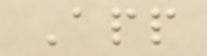App
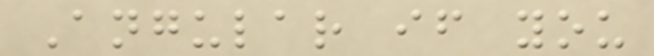Angular if you
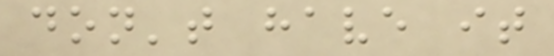don't have it
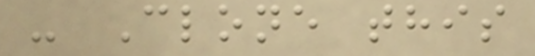- Clone this
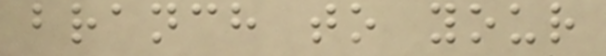branch to your
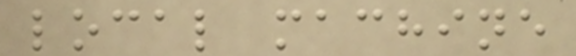local machine
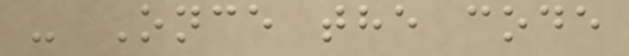- Once the code
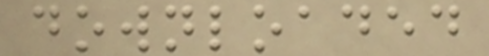downloaded
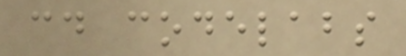cd codelabs
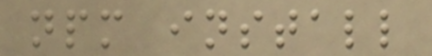npm install
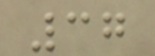37
